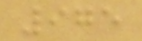975
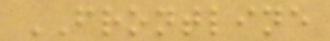FRONTLINE
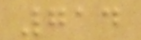714
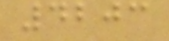4203
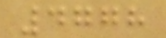4778
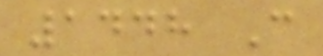1448 C
